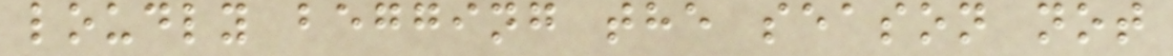loudly begging the season not
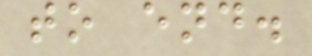to end.
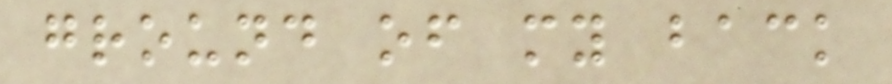ground of my back
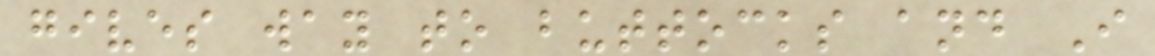gives way to buttocks and I
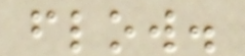flow.
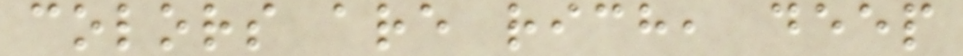colors are rich, deep
